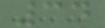34
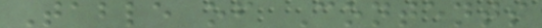Table of Contents
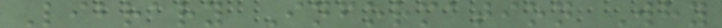Library Information Why
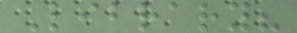Library?
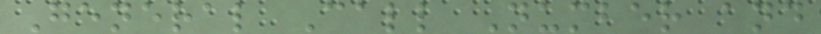General Call Number and
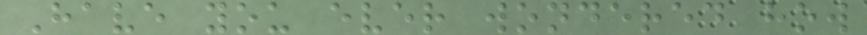Have you ever wondered how
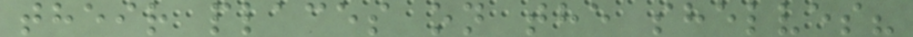their places on the shelves?
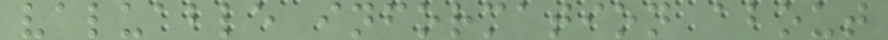valuable information about
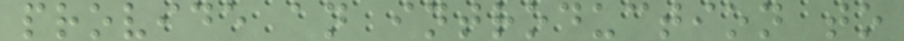provide an introduction to
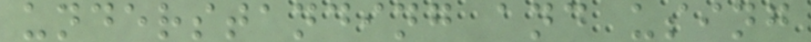understanding and using
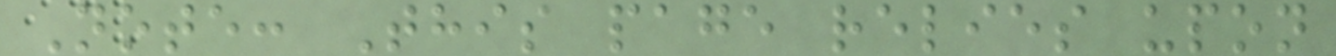Note: This page relies upon
